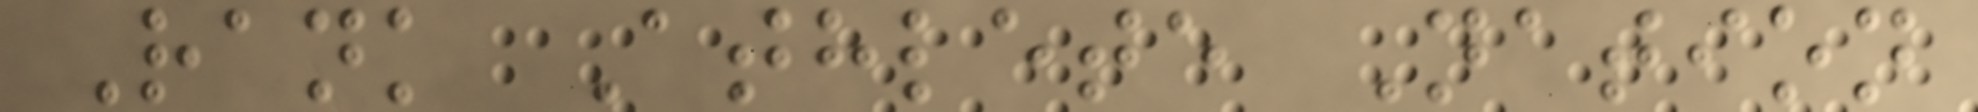Rank Athlete Nation
